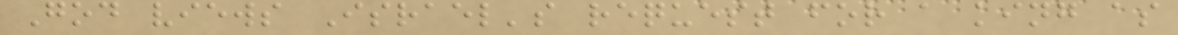God views Israel's request for a king as
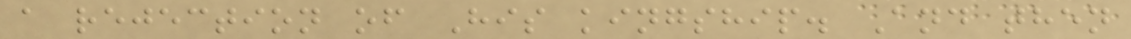a rejection of His kingship. And then
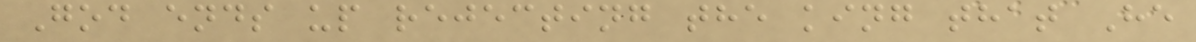God ends up rejecting the king that He
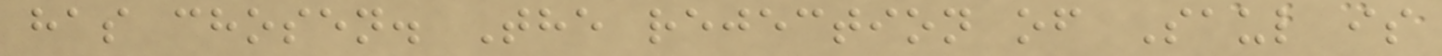has chosen. The rejection of Saul is
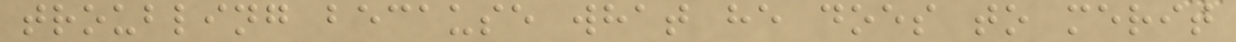troubling because what he does to merit
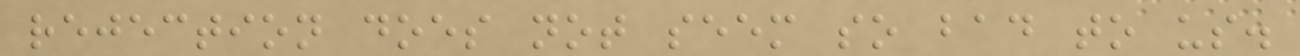rejection does not seem so bad to us.
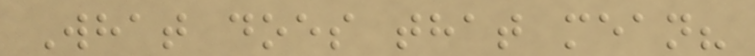What does that mean?
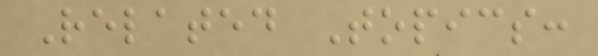Related Topics:
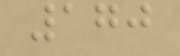170
